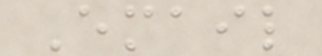Email
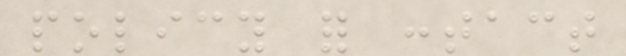policy for contact
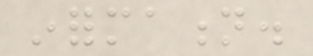information.
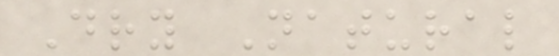Dry Natural
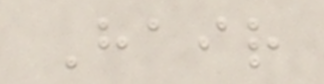Hair
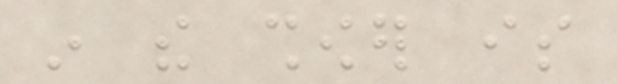in the shower is
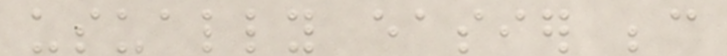usually easier because
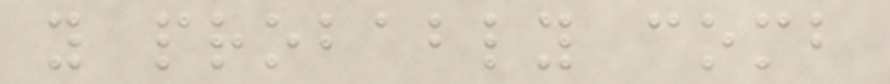you probably comb
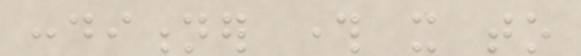conditioner through it to
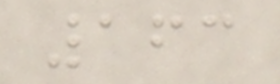163
